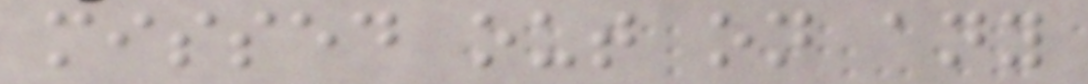missed out on any
